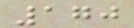170
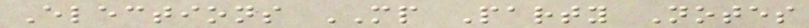Elections MP Party Notes
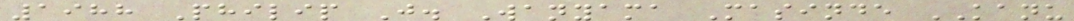1988 Philip J. Wanyama Masinde KANU
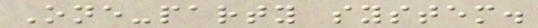One-party system.
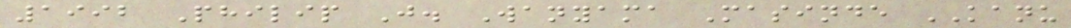1992 Philip J. Wanyama Masinde KANU
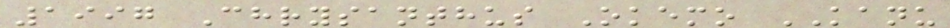1997 Chrysanthus Okemo KANU
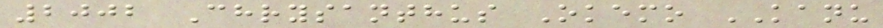2002 Chrysanthus Okemo KANU
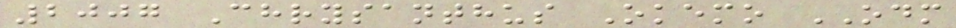2007 Chrysanthus Okemo ODM
